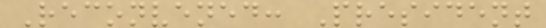Reconvened: President
